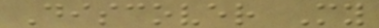Discover My
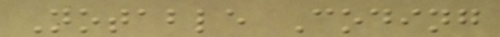Notable Coding
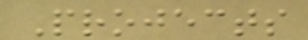Projects
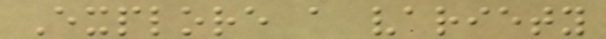Explore a variety
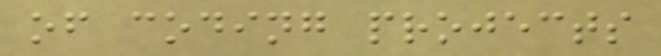of coding projects
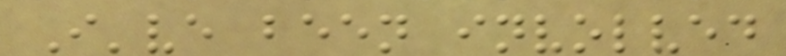I've been involved
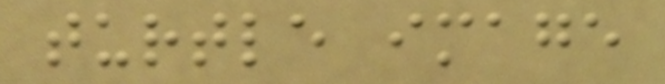turtle image
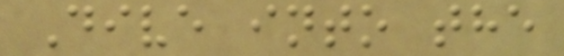Dive into the
